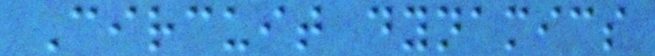Circuit dynamics
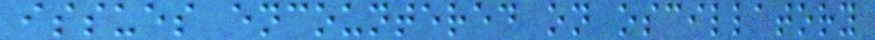issues encountered on oscillatory
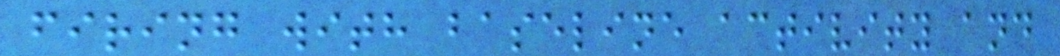firing with baseline activity and
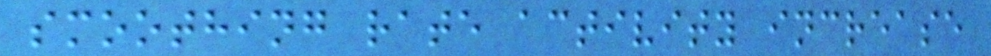smoothing rate activity increase
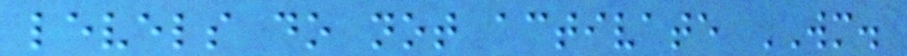levels do not activate WM.
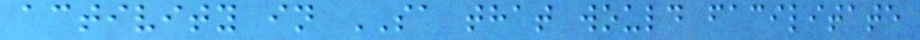activity in SA that would facilitate
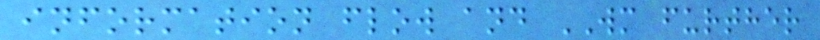information flow and WM further
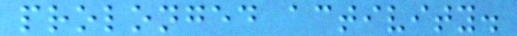prolonged activity.
